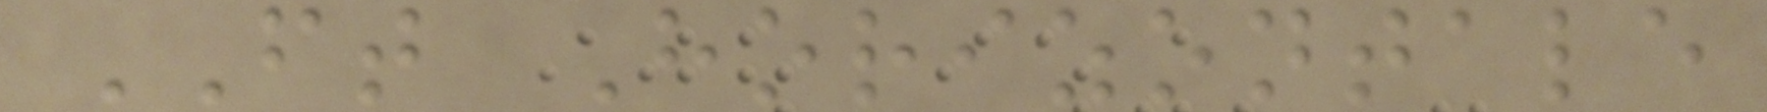FT Horizontale
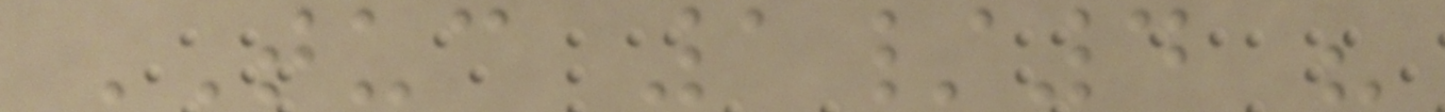TUC 1/4 "
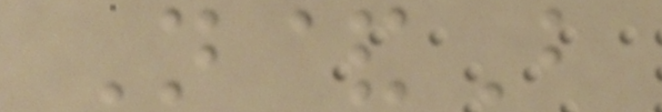N&B
